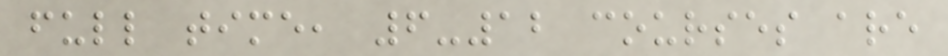full time, 6-12 courses are
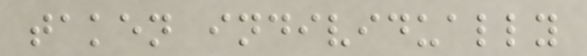taken individually
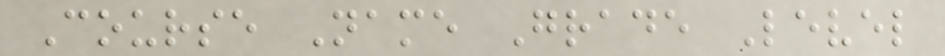Course Name Grade Level
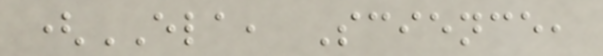(ELA, Science,
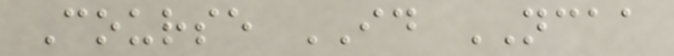Course ID NCAA
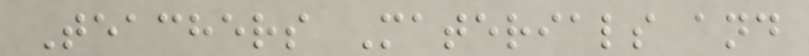Teachers Materials and
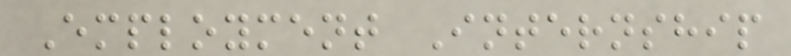Employment Internship
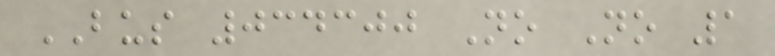BUS 034300 No No 1
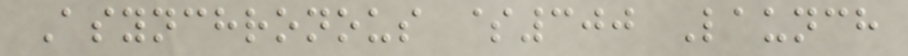Asynchronous $300 Launch
